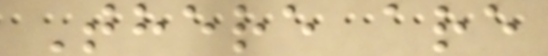There are
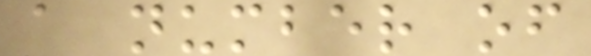a number of
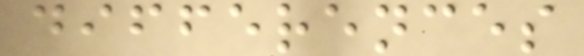differences
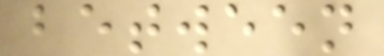between
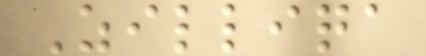Zilliqa
